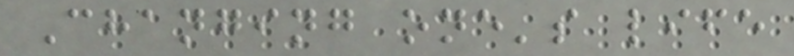Changing one's life
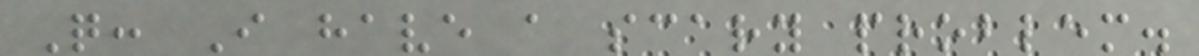Q: I have a scary problem.
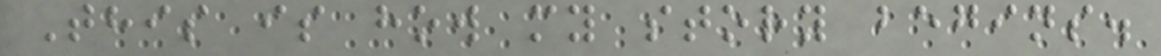This is how my story begins.
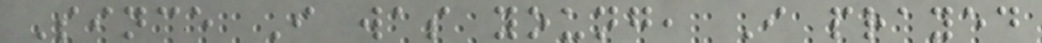Since I was young, I prayed
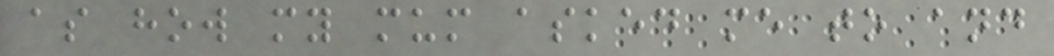as how my mum asked me to and
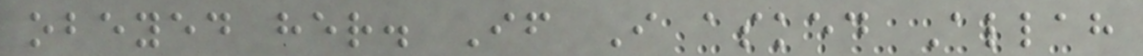obeyed her. If I asked Allah
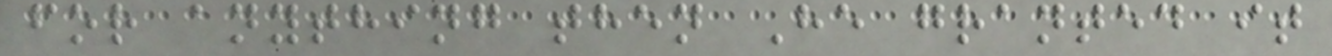for anything then He granted it
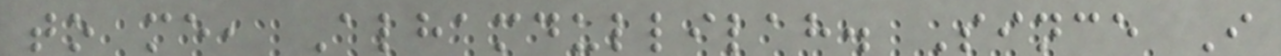to me, Alhamdullilah. Since I
